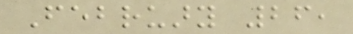February 26,
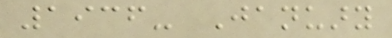1936- January
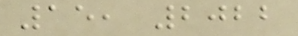15, 2022
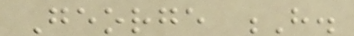George H.
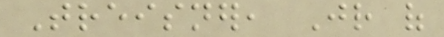Treisner, Jr of
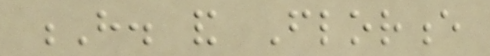H. and Florence
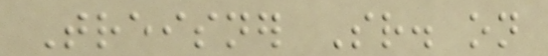Treisner Sr. on
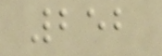252
